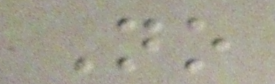No
